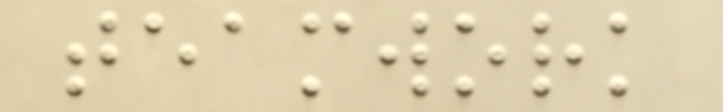teamwork
